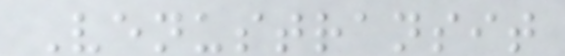Venustransit
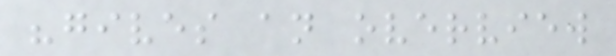"gives an overview
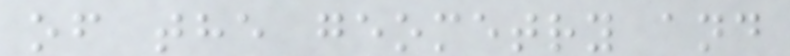of the geometry and
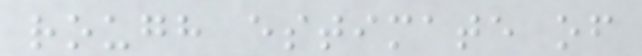rough estimate of
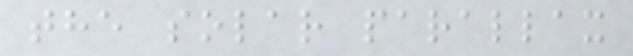the solar parallax
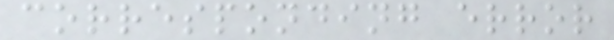corresponding error
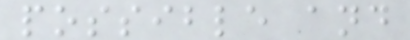possible and
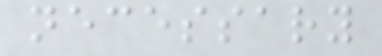necessary
